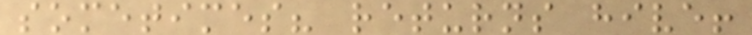sometimes? returns hive!
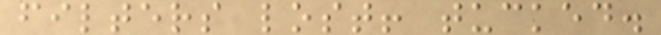filters lost! tucked.
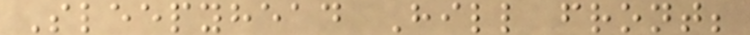Sleepyhead Hill front;
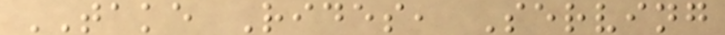TAKE Rides, Serving
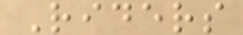Riders
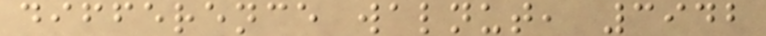difference walnut, 3942
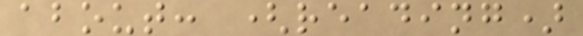about: (reading)
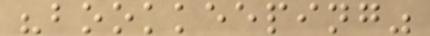"bookkeeping"
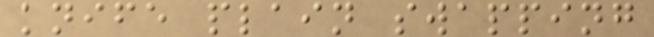knife plain swapping
